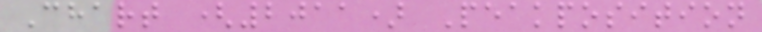Chart (2011) Peakposition
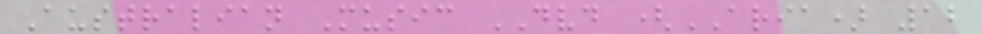Australian Music DVD (ARIA) 12
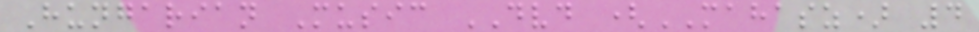Hungarian Music DVD (MAHASZ) 4
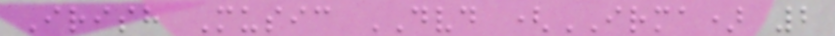Irish Music DVD (IRMA) 2
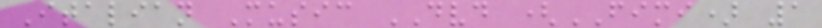Italian Music DVD (FIMI) 1
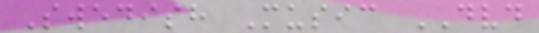Swedish Music DVD
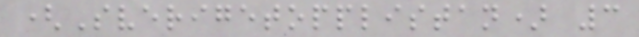(Sverigetopplistan) 3
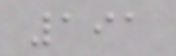191
